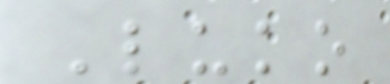Luko
